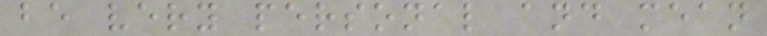be very personal and mean
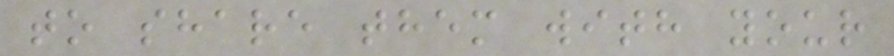to share them with your
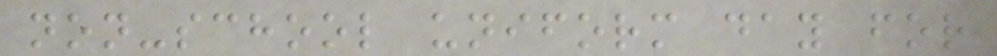non-school uniform day for
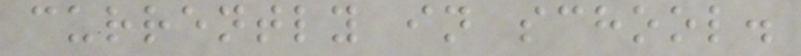currently in school.
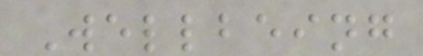Wellbeing
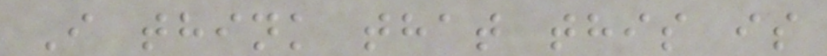I think that this is
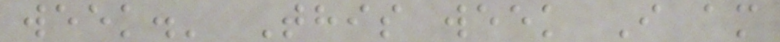week.' This week I am
